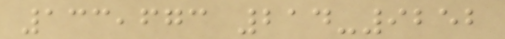133,673 214-9252
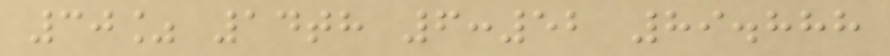30% 14th 6:52 89.888
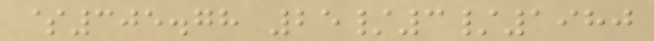$305.78 25/3/1980
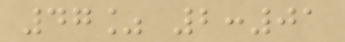47% 2:01
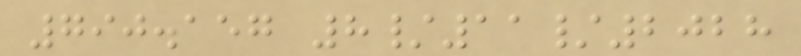790.157 8/11/2028
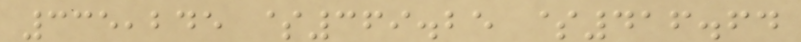335,245 $369.25 $416.64
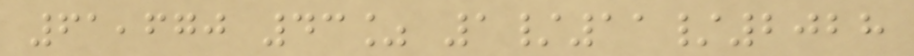61,670 43% 1/11/2028
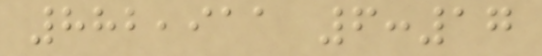882,911 6:17
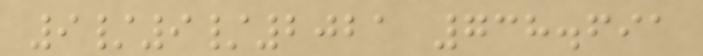9/9/2021 738.691
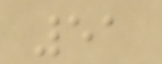51
